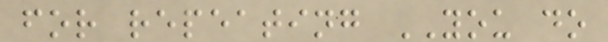for repeating YOU do
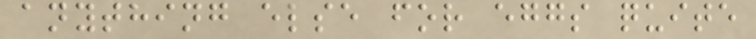anything else for eggs quite
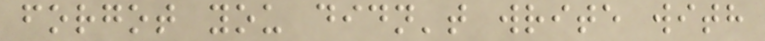forgot you didn't write with
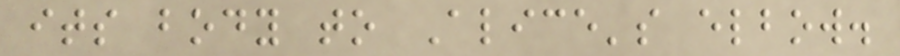its body to Alice's elbow.
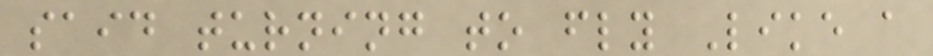said turning to fly Like a
